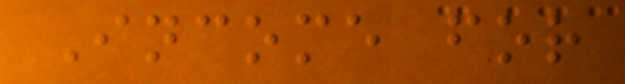Income for
